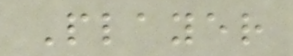Player
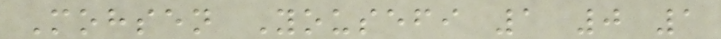Mohsen Yousefi 1 0 1
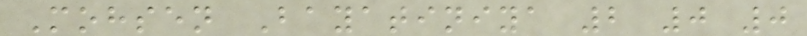Mohsen Bayatiniya 2 0 0
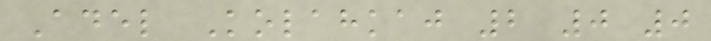Adel Kolahkaj 2 0 0
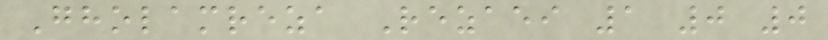Gholamreza Rezaei 1 0 0
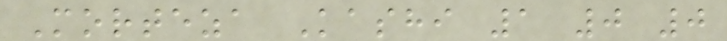Morteza Kashi 1 0 0
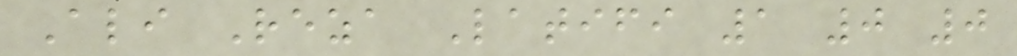Ali Reza Latifi 1 0 0
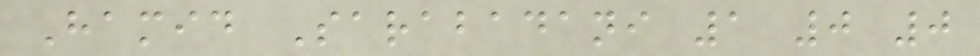Hamid Sarabadani 1 0 0
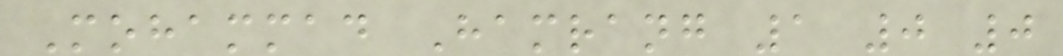Mohammad Hamrang 1 0 0
